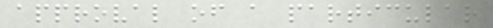approval of a particular
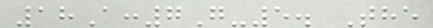18A:7G-5. The
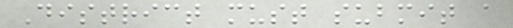District must submit a
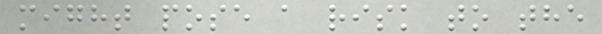might pose a risk to the
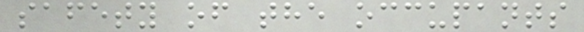safety of the occupants
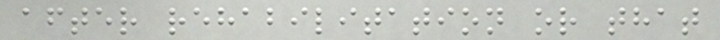after rehabilitation or that
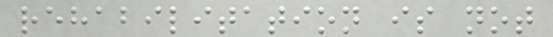rehabilitation is not
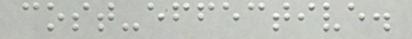cost-effective.
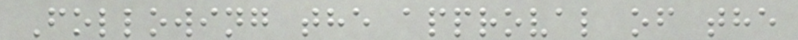Following the approval of the
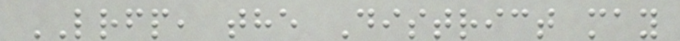LRFP, the District may
